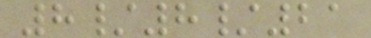8/8/21
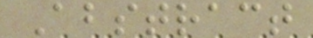Abstract
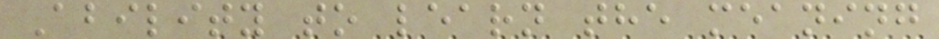Ability to learn the meaning
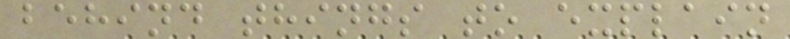behind things to explain
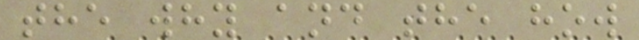the why and the how
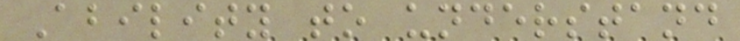Ability to understand
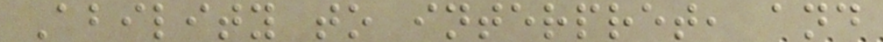Ability to interpret, and
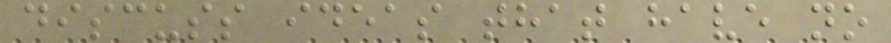discuss ideas that have no
